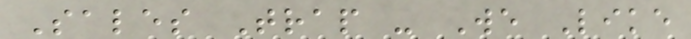Sales Trap - We Like
